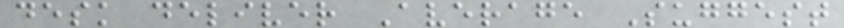desk deliver Average Suggest
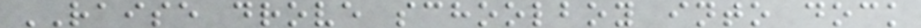RAISE drove schoolboy into dock
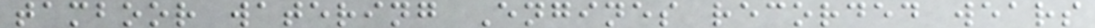tamboor watering Engines recorded wears
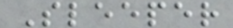Sleeper
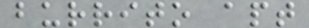burrito apt
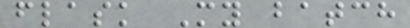flask My batch
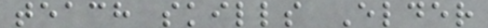teach skills Elder
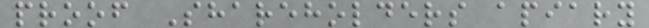proof Shareholders apiary
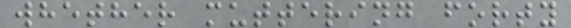whether muttering forty
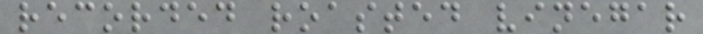recorded roasted vinegar
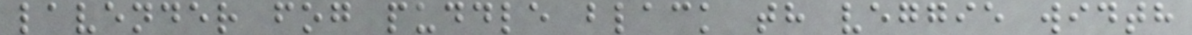lavender fog puddle black th veggie width
